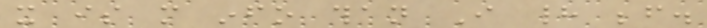it is more info than I had before.
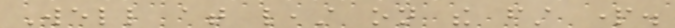Well at least on the first part.
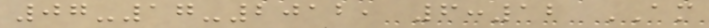07-17-2012, 6:12 AM
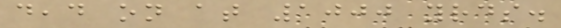dead on at 1000 yrds.
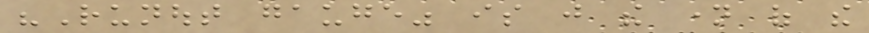"Runout gauge" is just the name of the
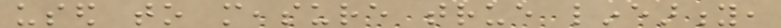used to measure true linearity,
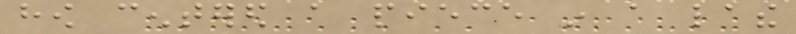how centered a piece in a lathe
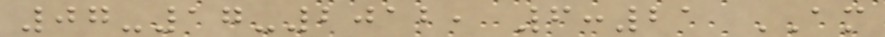07-17-2012, 6:21 AM
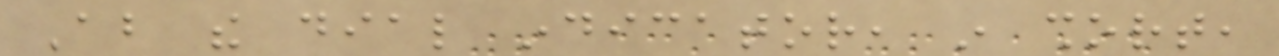About the dial indicator, in short,
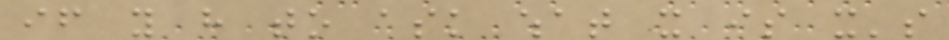if you have to ask what it is it's
